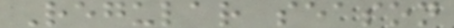Regular season
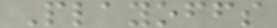Playoffs
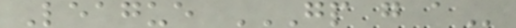League GP G A
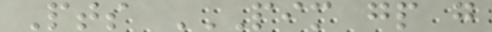Pts PIM GP G
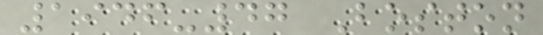1946-47 Boston
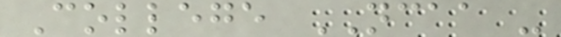College NCAA -
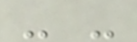- -
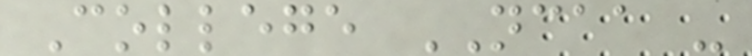College NCAA -
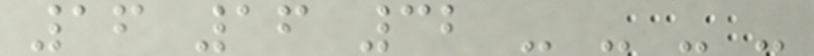16 16 32 - - - -
